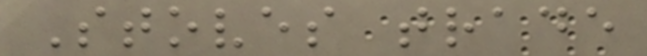Stoves trade
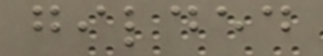gilded
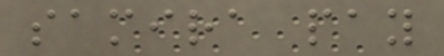samira pay
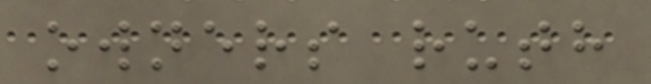owners ruth
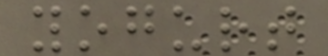yogurt
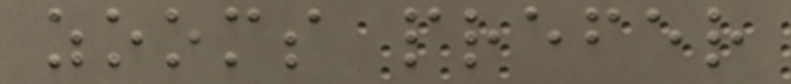zooms prefer
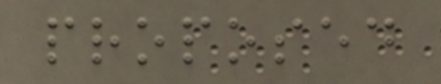proposed
